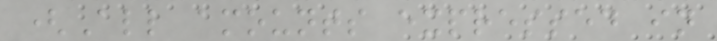(All amounts expressed in
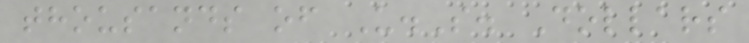thousands of U.S. Dollars
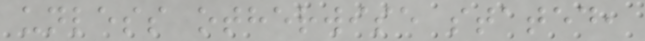unless otherwise stated,
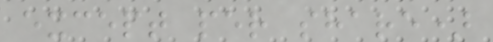except per share)
